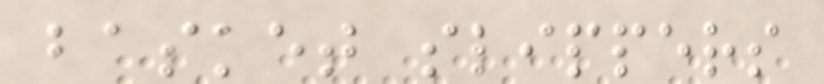basket slippers
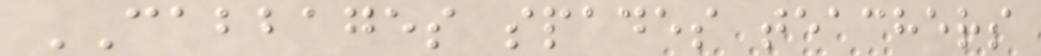CABBAGES spades teachers
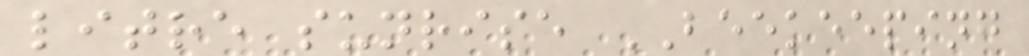litre sunrise BEEKEEPING
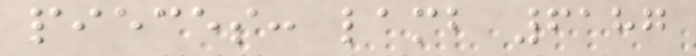pieces: lamb 6187
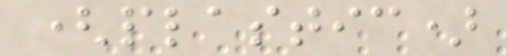(plastic)
